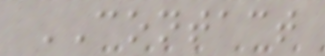CONTACT
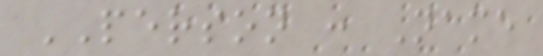PERSON : Name
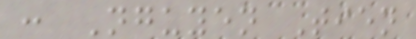: Nguyen Tien
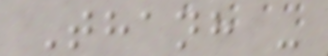Thanh -
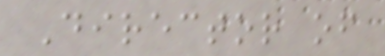Director of
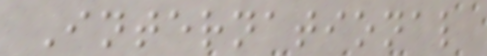International
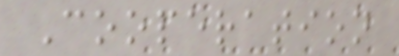Cooperation
